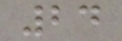24
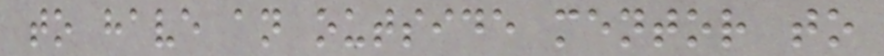to have an outside mentor to
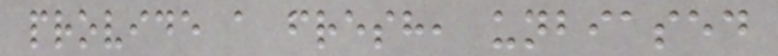provide a fresh, unbiased
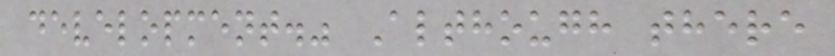development." Although there
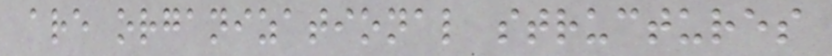are organizational structures
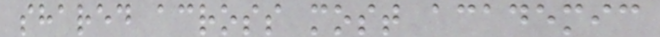shared across most academic
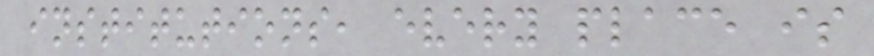institutions, every place is
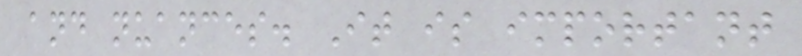and nuances. It is important
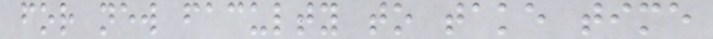for new faculty to take time
